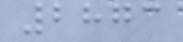2873
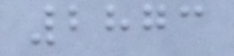2873
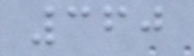360
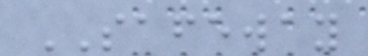SAFEWAY
